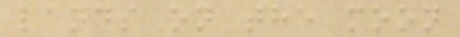lands on the moon
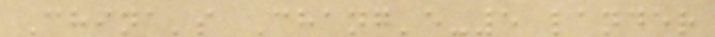China's Chang'e-5 lander
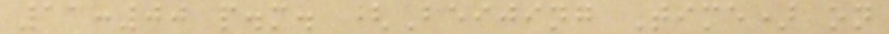11:00 p.m. (Beijing Time) on
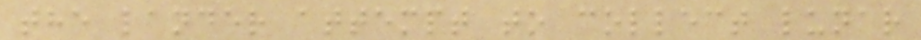the lander attempt to collect lunar
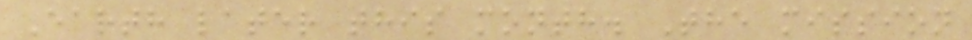Earth later this month. The mission
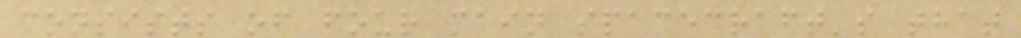consists of four main spacecraft's that
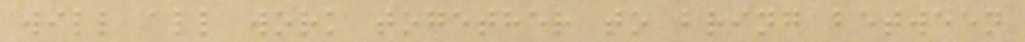will all work together to bring between
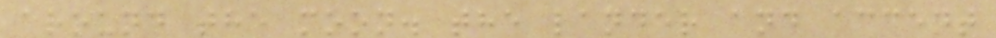around the moon. the lander and accent
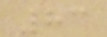83
